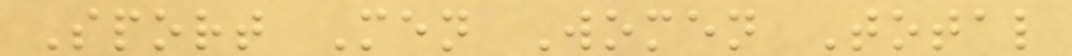Sport Men Women Total
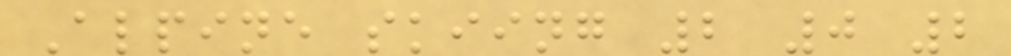Alpine skiing 2 0 2
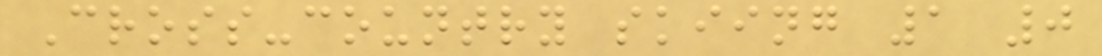Cross-country skiing 1 0
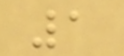1
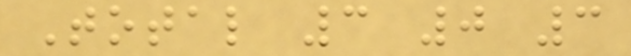Total 3 0 3
